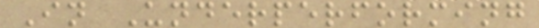In Underperforming
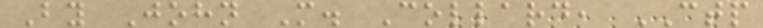By John M. Collard, CTP
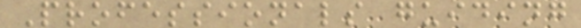Professionals guiding
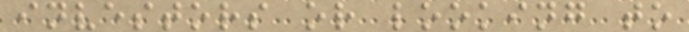investors or looking to
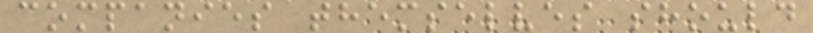companies themselves should
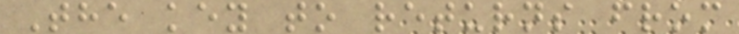The key to returns from
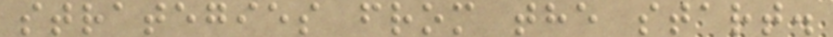strategies from the start.
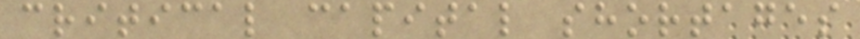critical capital shortages
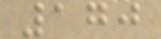170
